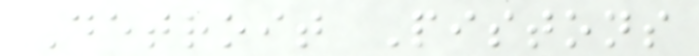Detroit Pistons
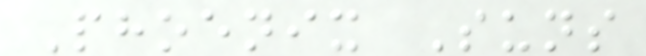Phoenix Suns
